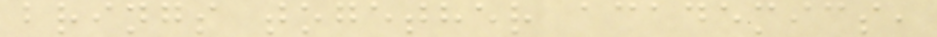brings together academics,
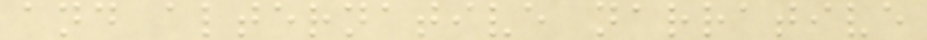and alternative narrative
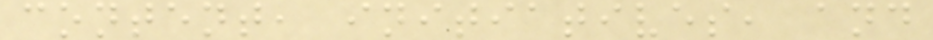content, initiatives, and
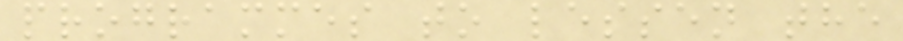programmes to lessen the
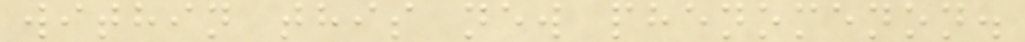within this new phenomenon.
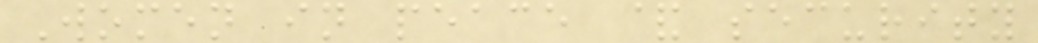Women in peace & security
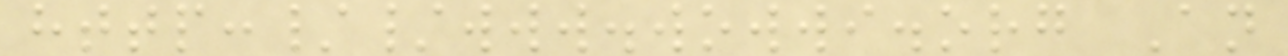http://www.wowwi.org An
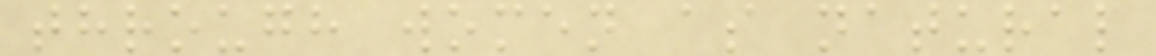through women as natural
